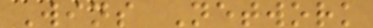Wins Network
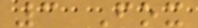3 Fox
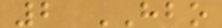2 HBO
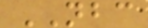NBC
